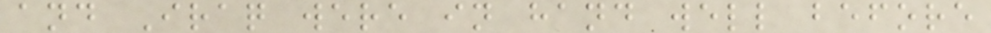and Iraq were in hand well before
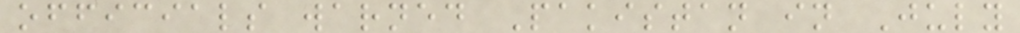officials warned Pakistan in July
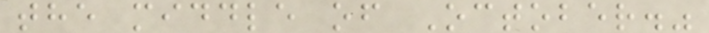the middle of October."
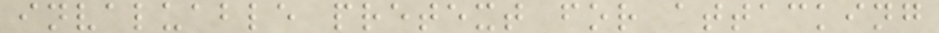invaluable pretext for attacking
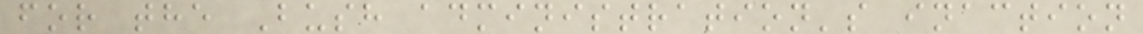for the Bush administration's inaction
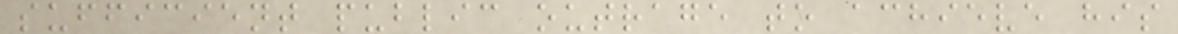sufficient public outrage to achieve his
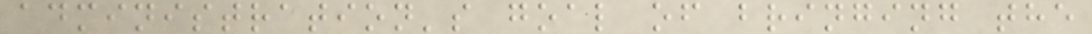administration's goal of bringing the
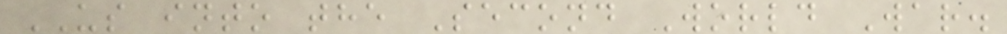US into the Second World War.
